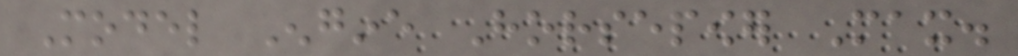Model Engine Horsepower Max.
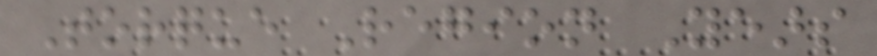Torque Region Years
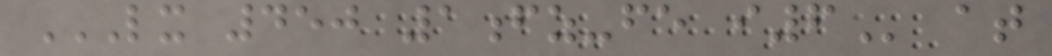LX 450 1FZ-FE I6 at
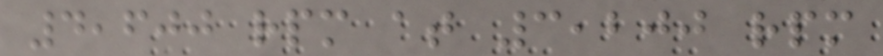4,600 rpm at 3,200 rpm
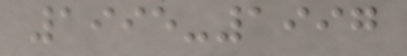1995-1997
